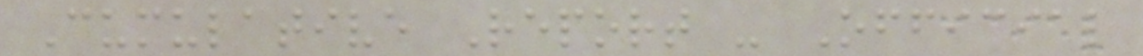Cumulative Report - Official
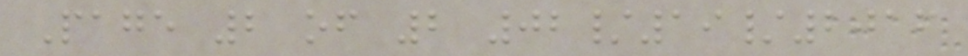Page 2 of 2 02/19/2016
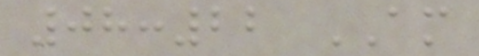08:22 AM
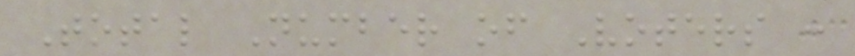Total Number of Voters :
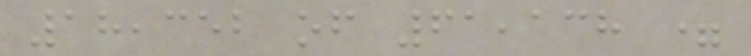18,352 of 61,138 =
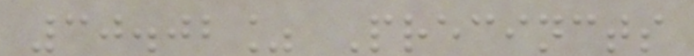30.02% Precincts
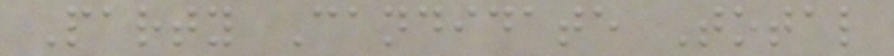Party Candidate Total
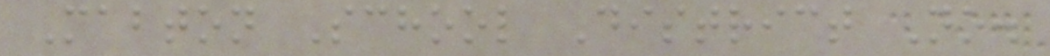Mabton School District No.
